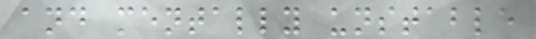and mentally unstable
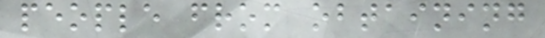people from obtaining
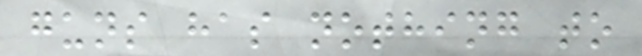guns has nothing to
